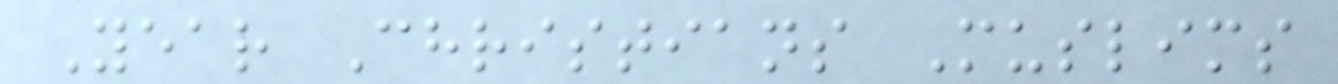Year Christians Muslims
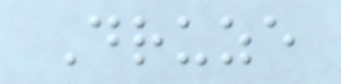Druze
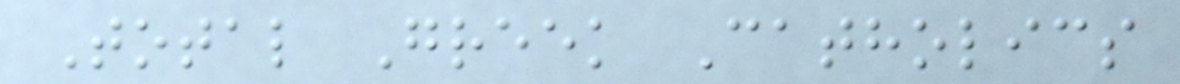Total Greek Catholics
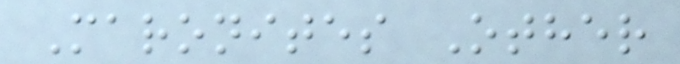Maronites Other
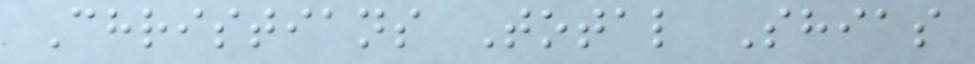Christians Total Shias
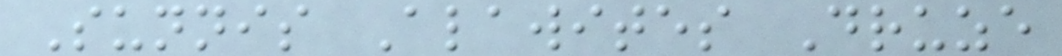Sunnis Alawites Druze
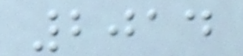2014
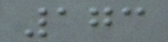173
